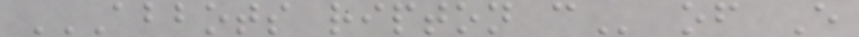ABBOTS RIPTON C of E
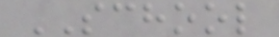SCHOOL
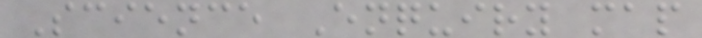Science Enquiry map
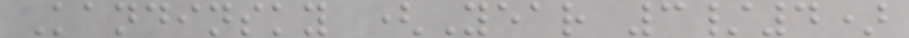Kandinsky (Year 3/4)
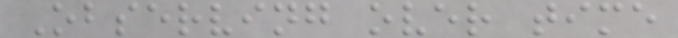Observing over time
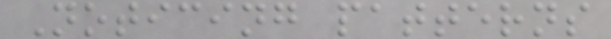Noticing patterns
